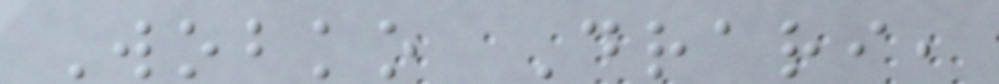Wobko Drari,
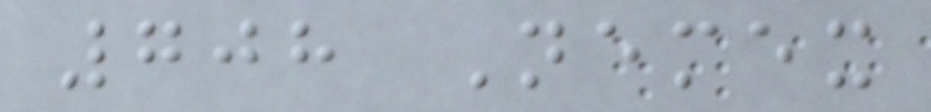708 Nemex
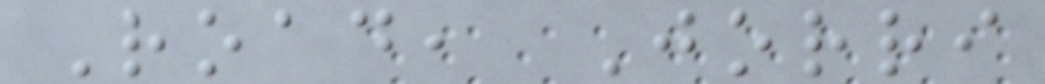Road, Jorri
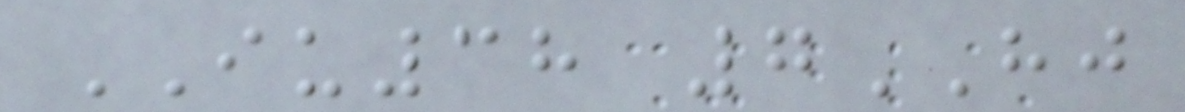IU38 7HJ
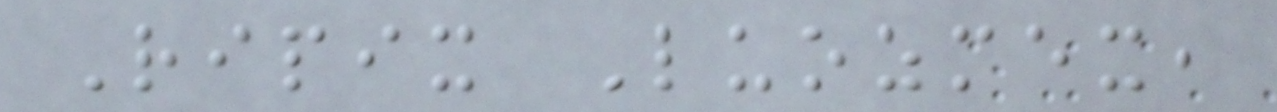Ripix Luozmex,
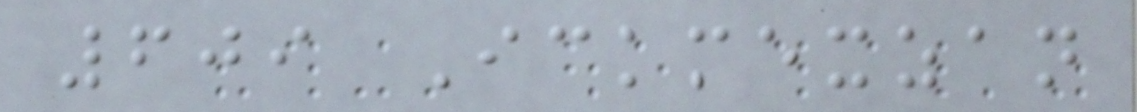609 Ickmexzan
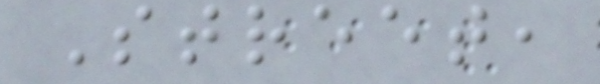Street,
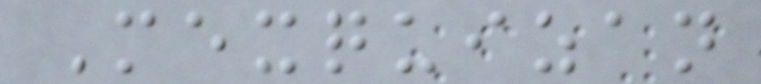Mexquizan
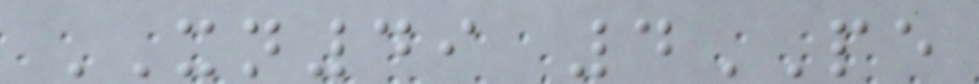XN49 4PE
